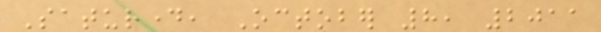Saturday, October 8, 2011
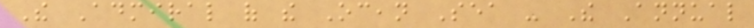The Admiral of the Ocean Sea - The Annual
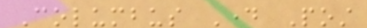Columbus Day Post
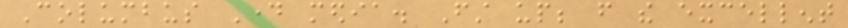Columbus Day media. First up; from the excellent
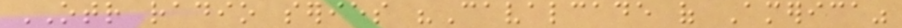OTR radio series "Cavalcade of America"
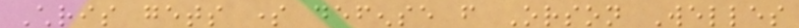Chris gets some defense from Orson Welles
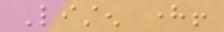Listen here!
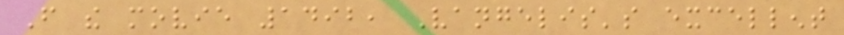From the movie 1492, Vangelis's excellent
